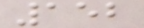152
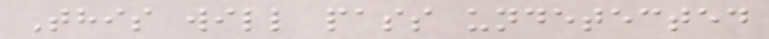This will pass undetected
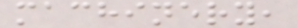machinery,
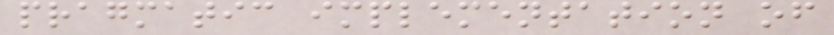pragmatic implementation of
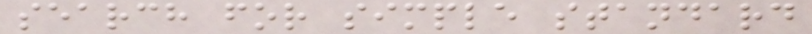search for simple standard
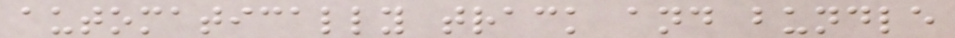automatically track and bundle
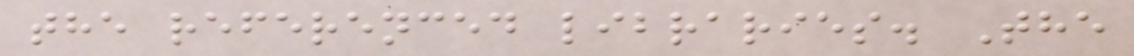the referenced libraries. The
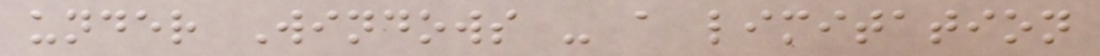under Windows - a limitation
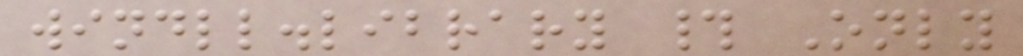windll.library # Only
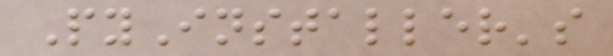PyInstaller's
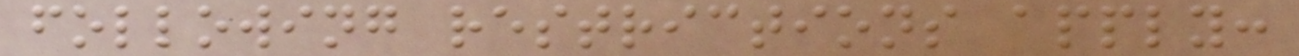following restrictions apply:
